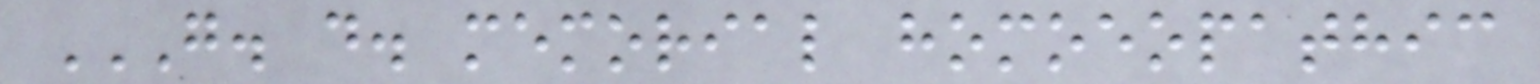G. D. MEMORIAL HOMOEOPATHIC
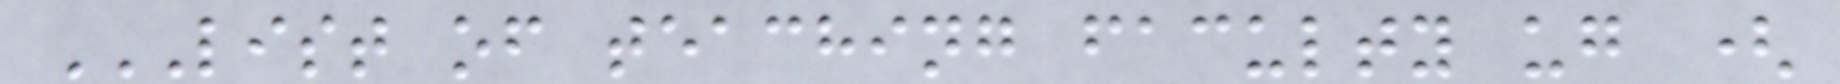LIST OF TEACHING FACULTY UG (
